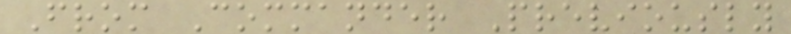From Commander Previously
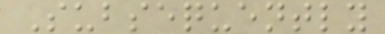Subsequently
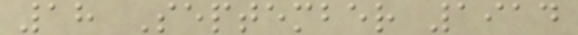18 September 1914
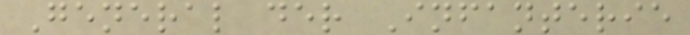General der Infanterie
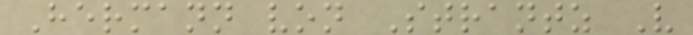Hermann von Strantz V
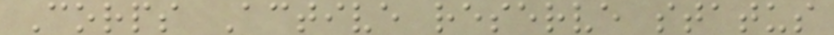Corps Active reserve status
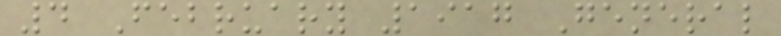4 February 1917 General
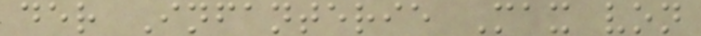der Infanterie Max von
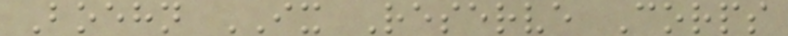Boehn IX Reserve Corps
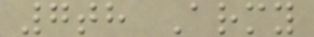7th Army
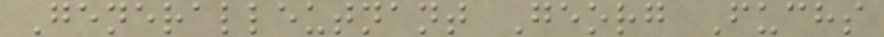Generalleutnant Georg Fuchs
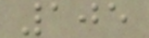105
